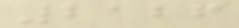2126
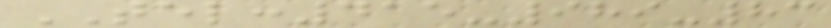TEL:415-989-83
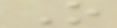O
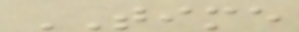TIME
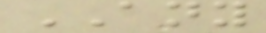ANY
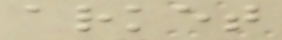arket
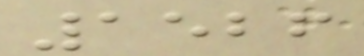1526
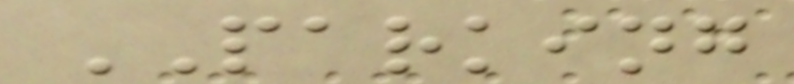PARKING
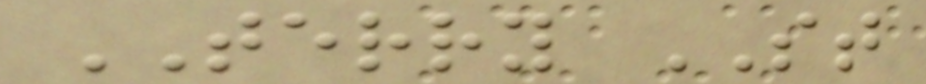TERRY ST
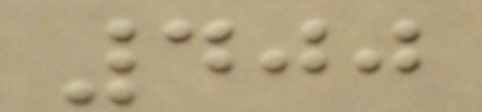400
